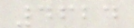4624
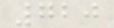720
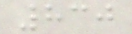830
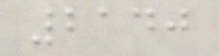2140
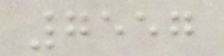7557
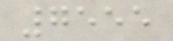7555
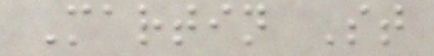Martin St
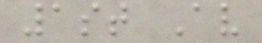1st Av
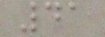41
